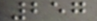257
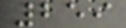259
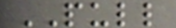PULL
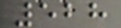528
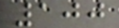100
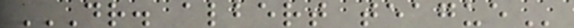DR. ALBERT TEAGUE
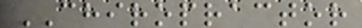CHIROPRACTOR
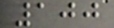100
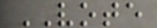VOTE
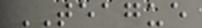TEAGUE
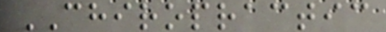CHIROPRACTIC
